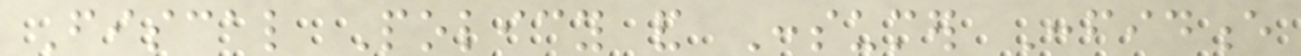Fiscal Policy and Consumer Confidence
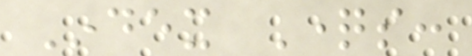Index Questions:
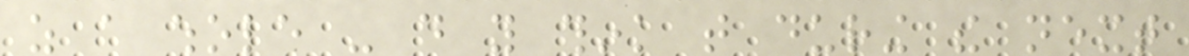as a whole - do you think that during the next
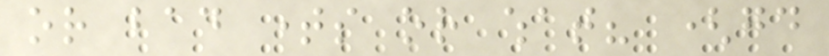or bad times or what? (good
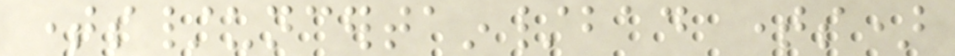times/uncertain/bad times)
